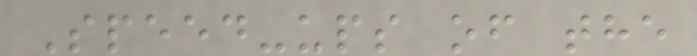Speed-ups of the
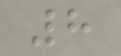8
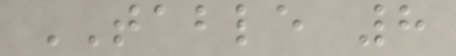TABLE 8
